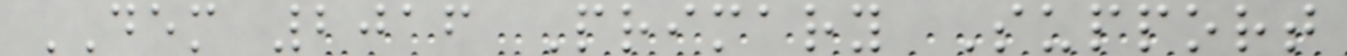DEM 2016 Primary Support
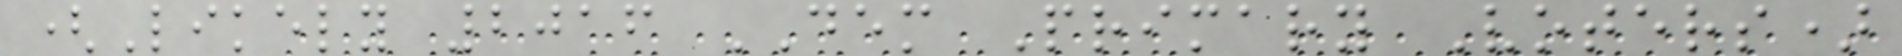(Likely 2016 DEM Primary Voters)
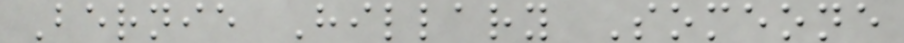Bernie Hillary Someone
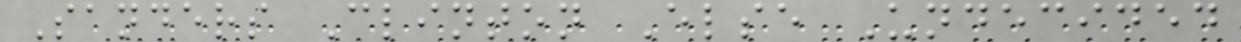Sanders Clinton Else Undecided
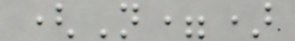(N=)
